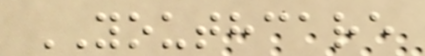YOUTHCARE
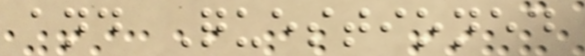and Questioned
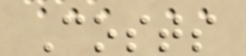Costs
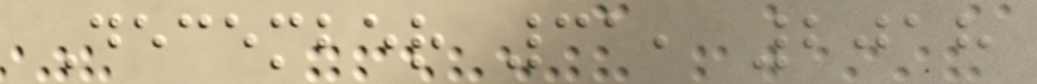December 31, 2018
